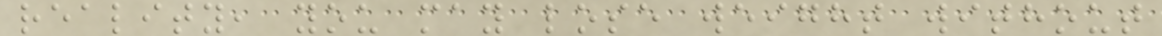reality, you may lose weight without
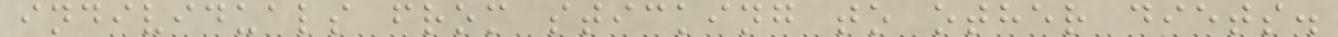individuals from sticking to other diets.
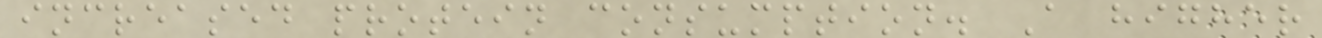increased protein consumption. A higher
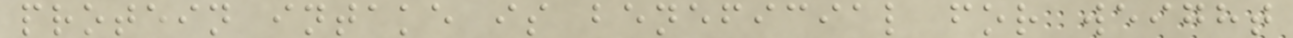protein intake is beneficial for weight
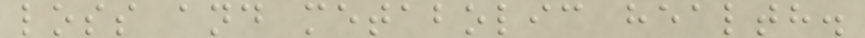loss and metabolic health.
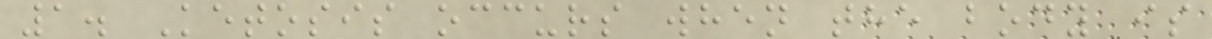1. Ketosis occurs when the body is
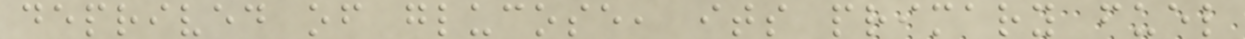deprived of glucose, its primary fuel
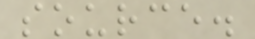source.
